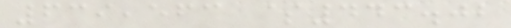639,563 $443.02
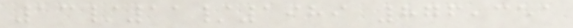13/11/1989 876,351
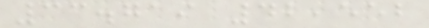33.719 42,552
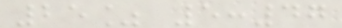25% 5:47
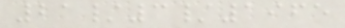21/3/1965
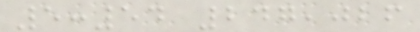5:54 247,026
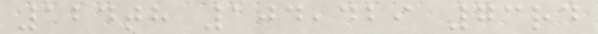124th 104,429 73rd
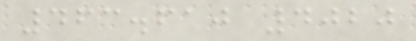463.610 4020
